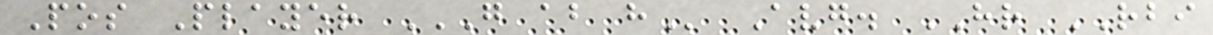Pos Player G AB H Avg. HR RBI
